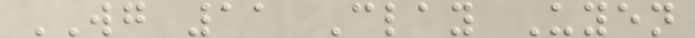WG 11 Clay Uyen
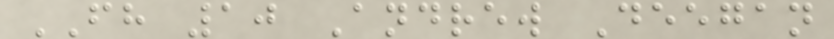FH 10 Andrew Deegan
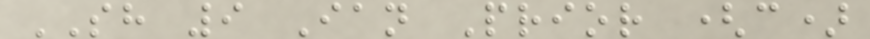SH 9 Ian Prior (c)
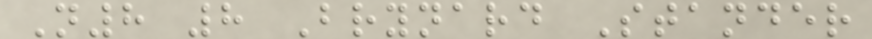N8 8 Brynard Stander
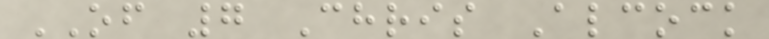OF 7 Chris Alcock
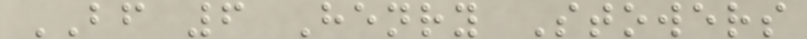BF 6 Henry Stowers
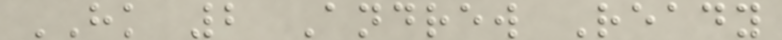HK 2 Andrew Ready
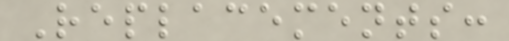Replacements:
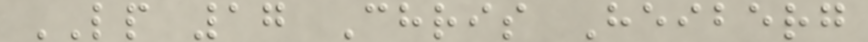LP 17 Chris Heiberg
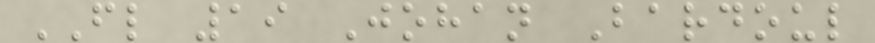FL 19 Johan Bardoul
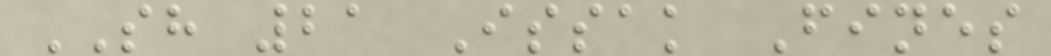SH 21 Issak Fines
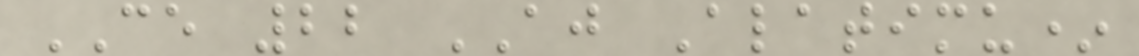CE 22 AJ Alatimu*
